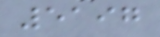5197
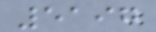5197
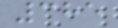385
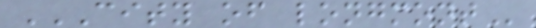CITY OF LONGMONT
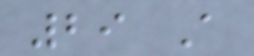29 A
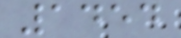1454
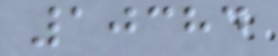10384
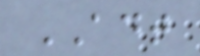ADT
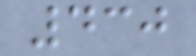430
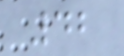42
